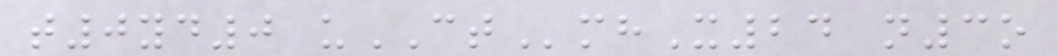t0yd0 uCTmhX24 n3o
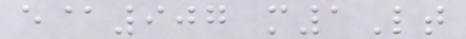e@907 m1Lt
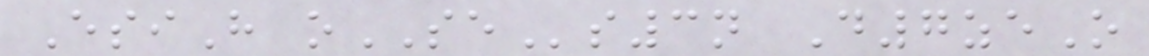EsiH oSEs3n D7zeO
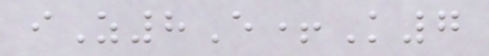iZ8E+K7
